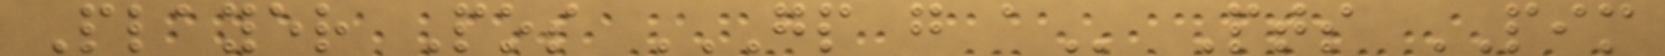Player Pos GP G A Pts PIM
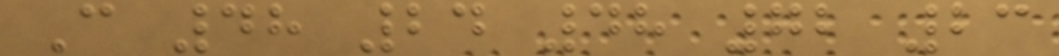C 48 24 48 72 23
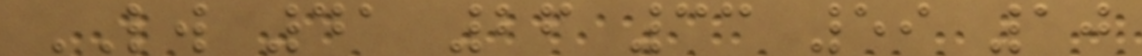LW 41 26 33 59 10
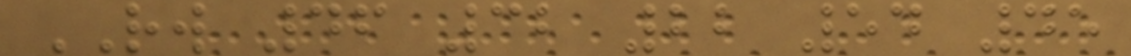RW 46 32 22 54 45
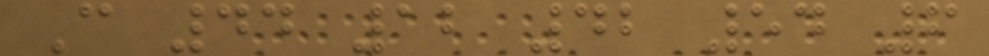C 44 12 42 54 6
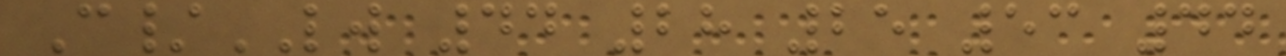C/LW 44 28 25 53 44
